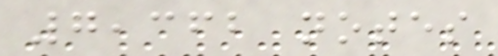7,362 notes
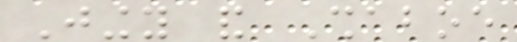Jingy and Shaboe
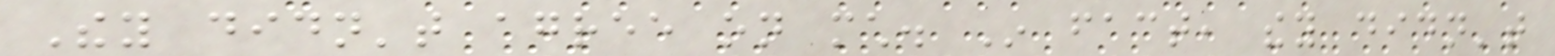They didn't agree on much. In fact, they didn't
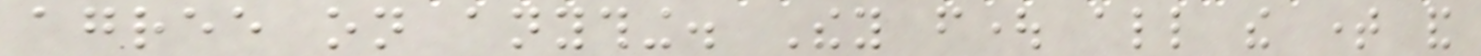agree on anything. They fought all the time and
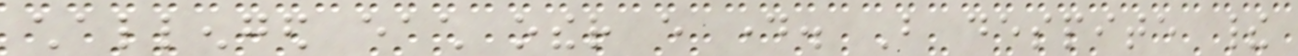challenged each other every day. But despite their
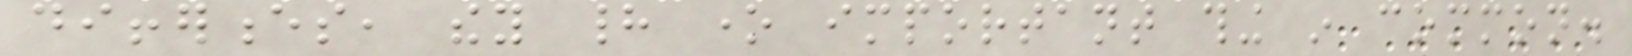differences, they had one important thing in common.
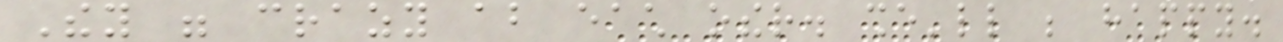They were crazy about each other. she'll be happy.
